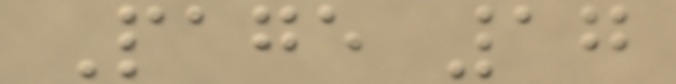Page 17
